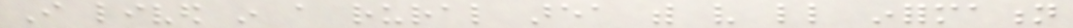I lived in a rural area with very little information
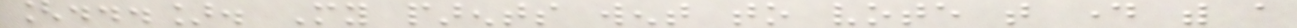[...]. My parents went to vote that day with a
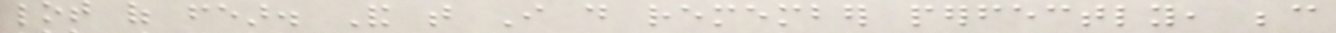lot of fear. And that I do remember perfectly, because
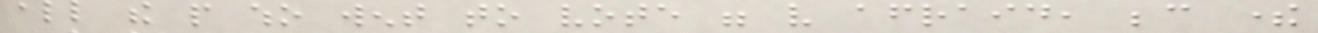all the people who went to vote were very afraid, because there
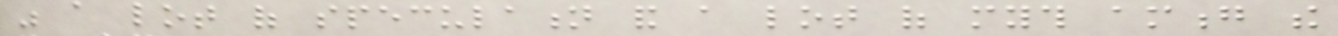was a lot of speculation and a lot of myth among the
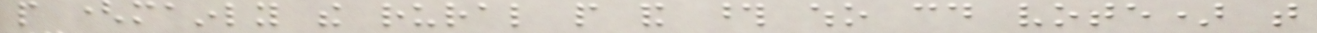people (mainly the rural people and those who could vote) that
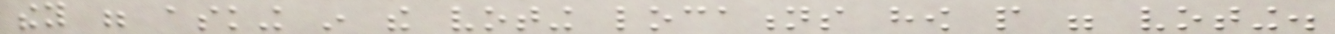they were asking in the voting locations how people were voting.
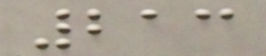213
